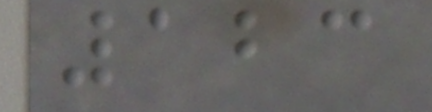123
